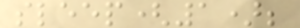sleep(1);
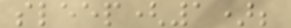sleep(1);
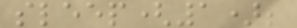sleep(1);
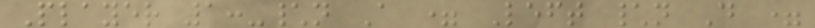Player 1:-\n A = Left \n D =
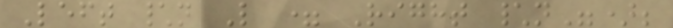Left \n L = Right \n");
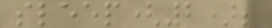sleep(2);
